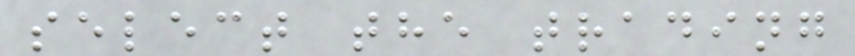select the trading
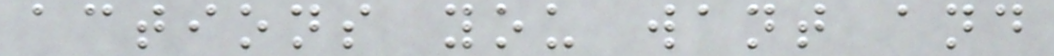actions you want and
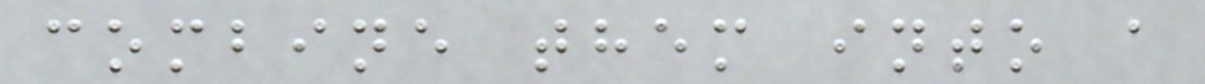combine them into a
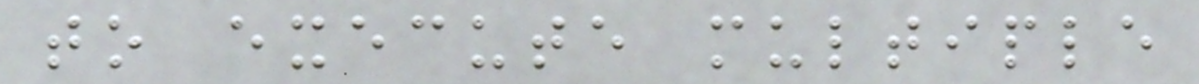to execute multiple
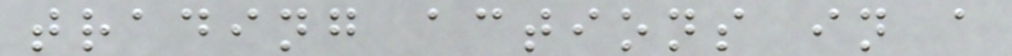trading actions in a
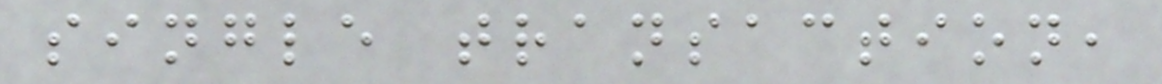single transaction,
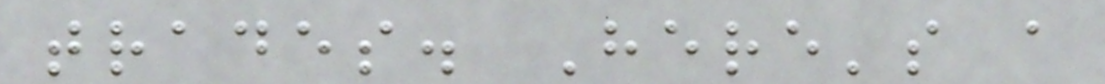trades. Here's a
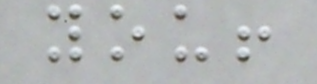you!
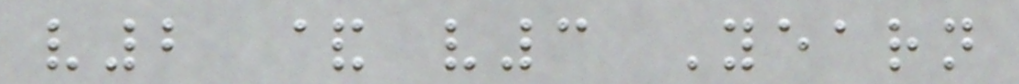v2 & v3 Yearn
